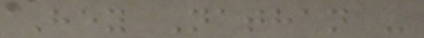Hey Nathan -
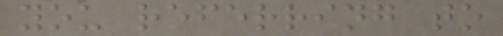you referring to
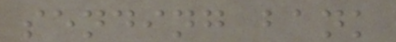sending bank
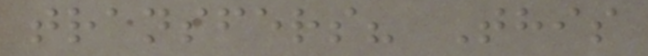transfers? This
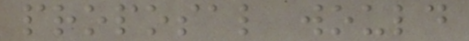proposal would
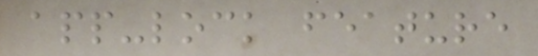app-lock feature
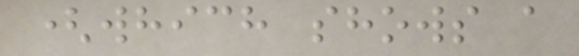(which shows a
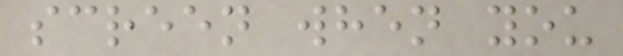screen when you
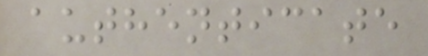authenticate
